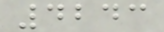4243
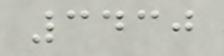3430
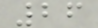26
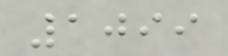1099
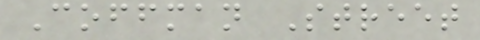Coffman Street
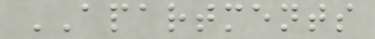APARTMENTS
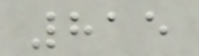815
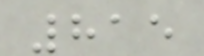815
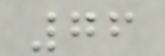76
